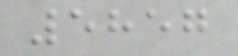5857
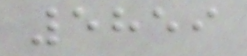5859
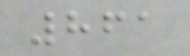861
